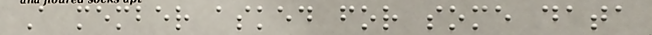A member asked for some data
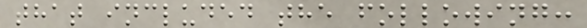that included the following:
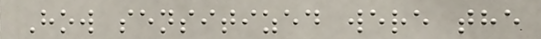How sensitized were the
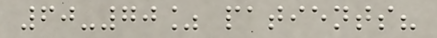60-70% patients?
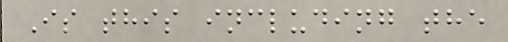Is this including the
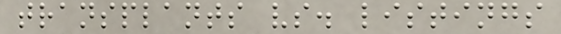transplants vs. listings
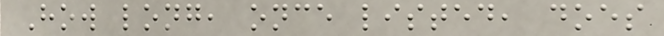How long, once listed, does
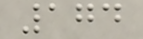174
